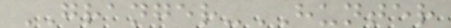GRANGER-HUNTER
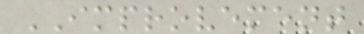IMPROVEMENT
